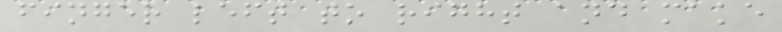finger left to right and make
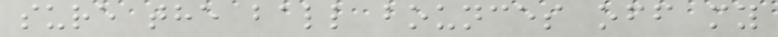sure the ball bounces off my
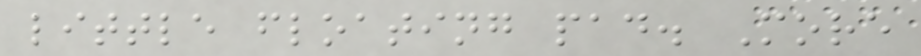little floating pad. More
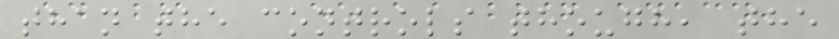than the controls though, the
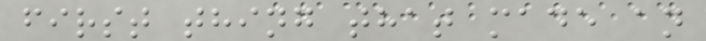first thing that made an
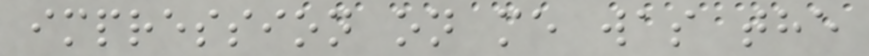impression on me was the
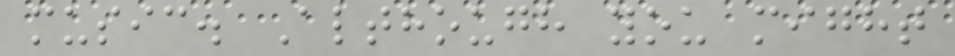music. Although you might
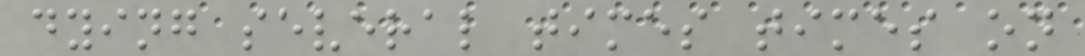dying several times times on
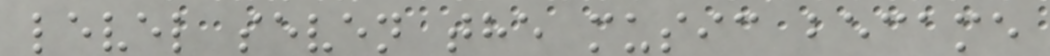level seven the music became
